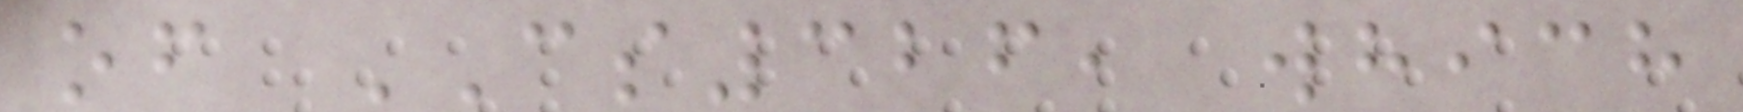of CS326, which
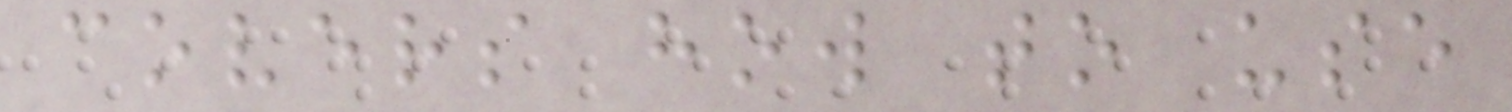covers how to use
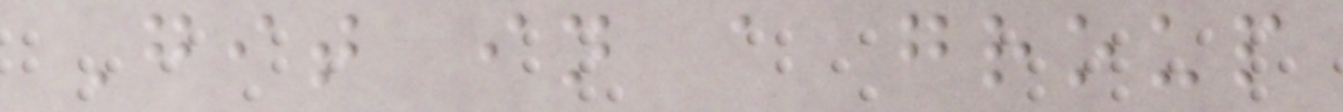Git in a group
